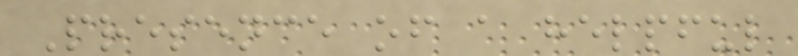Presence of a helpful
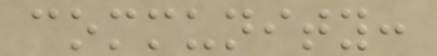community:
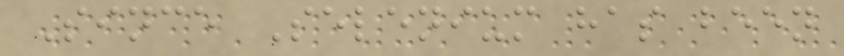Since Selenium has been
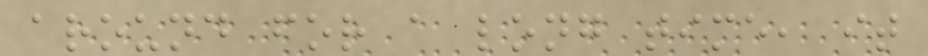around for a long time, it
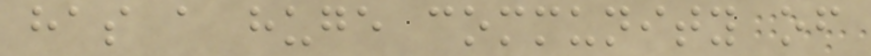has a huge community of
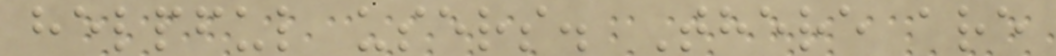helpful users. There are
